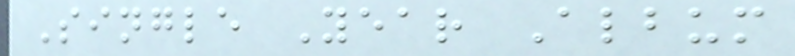Single Year Album
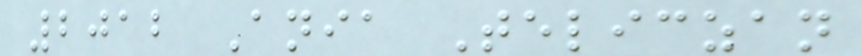2012 Ania Teliczan
